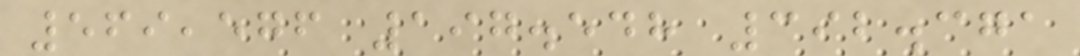569,576 197.548 392.371
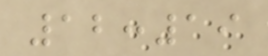12:19
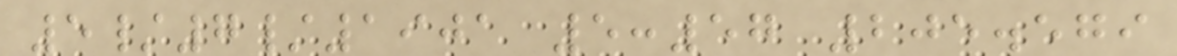5/7/1901 5:57 205.579
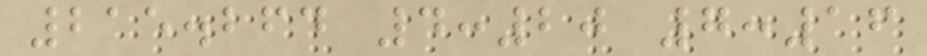215.264 4:20 7:16
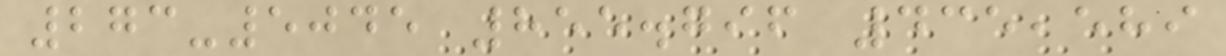273-5045 855.796 435,589
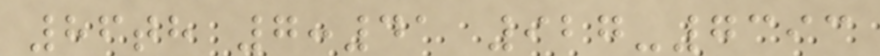86th 7:41 927-7393
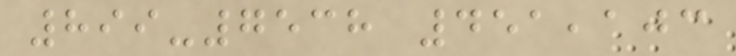899-7538 451,103
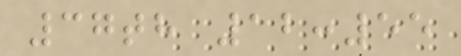37th 12:55
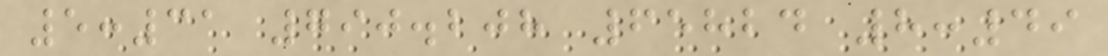5:31 790.208 65824 8:49
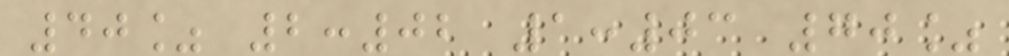40% 2:02 1:03 70%
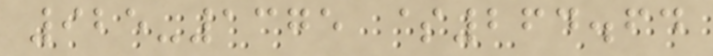925-1375 $264.64
